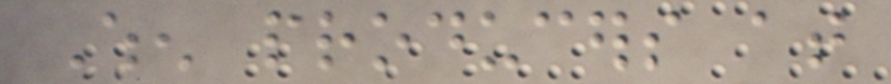When producers at
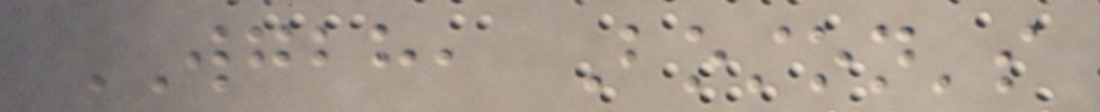WGBH, Boston's
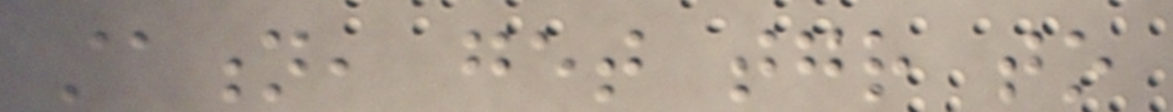station, get together to
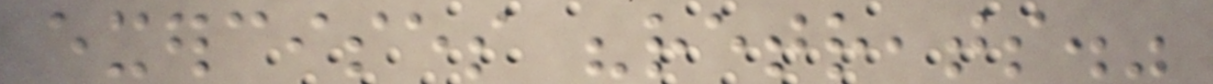exercises "retreats."
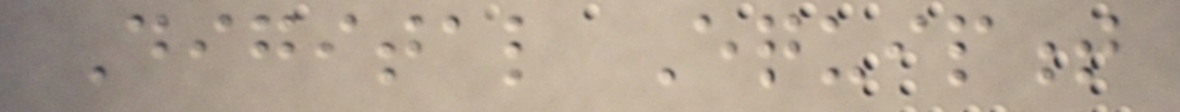Digital Equipment
